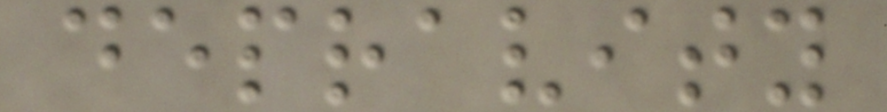depravity
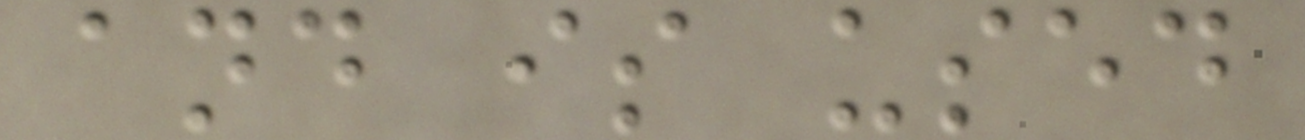and is used
